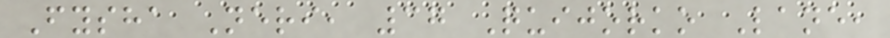Fysha Neri, 37 Quijorko Lane,
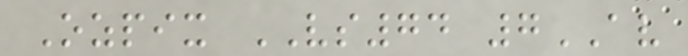Ozpix VS74 7AV
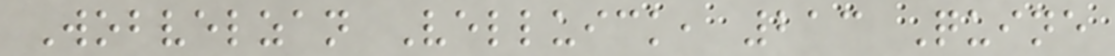Wobvelzan Velluick, 213 Quine
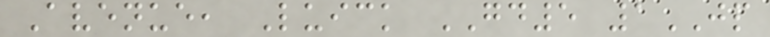Avenue, Luick GD5 1JP
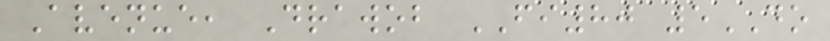Avenue, Drawob FI80 5DO
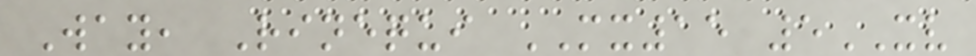Way, Rinequi MX15 5XV
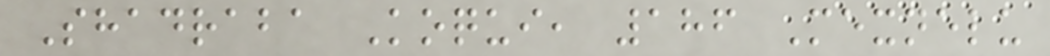Shadraba Koqui, 186 Mexnelu
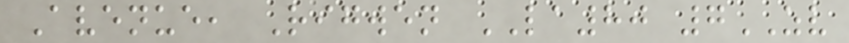Avenue, Rigwen LA80 7ZV
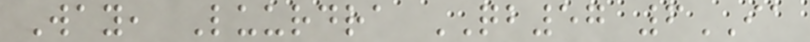Way, Luurdra QB57 6IA
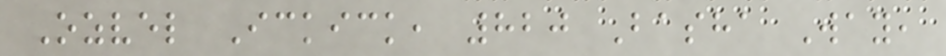Ozvel Ickick, 820 Basha Way,
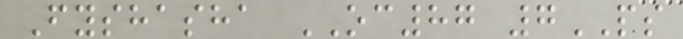Fyshasha OC87 7PS
